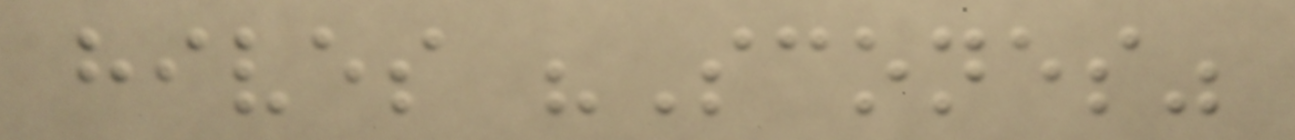hives "Scones"
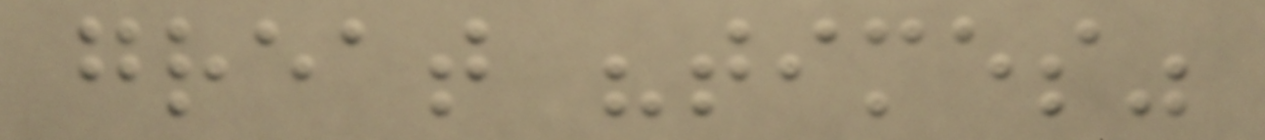great "times"
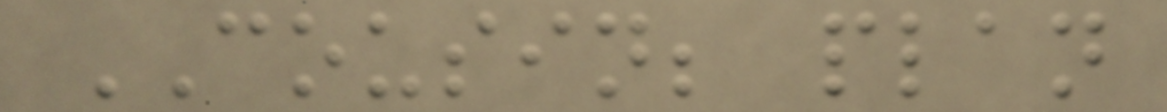COUSIN; plan
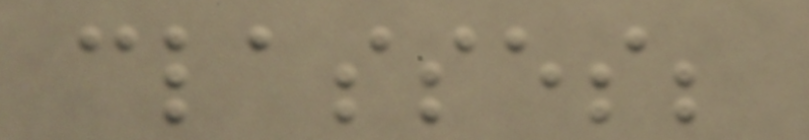classes;
